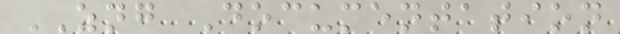ZNG Documentation
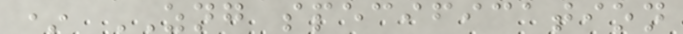* ZNG specification
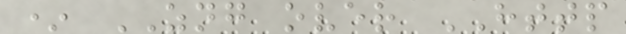* ZNG over HTTP
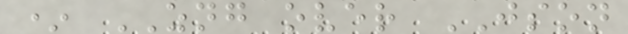* ZNG over JSON
